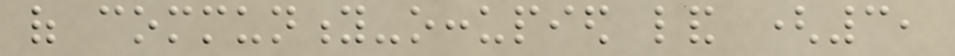of community-occupied land (3,
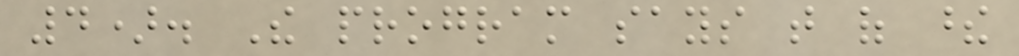4). The program says that of these
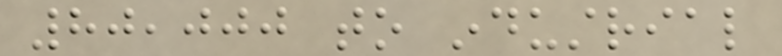80,000 to industrial
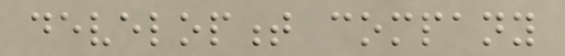development company
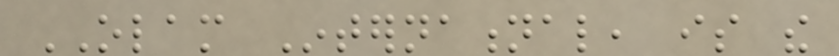OLAM International, is the
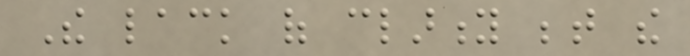The lack of clarity between the
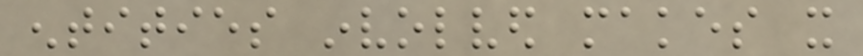entities involved makes it
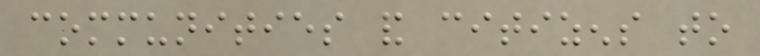communities and citizens to
